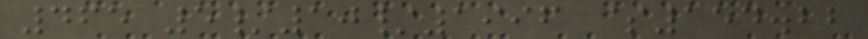465 5/10/1996 $154.22
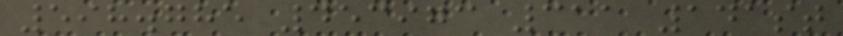598.785 453973 311 141st
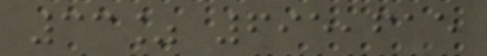33% 695,615
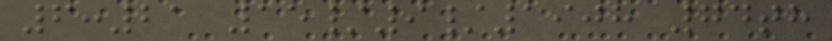6:21 15/9/1908 74th
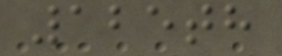125th
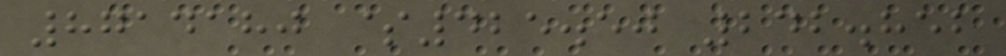8714180 $425.50 242.852
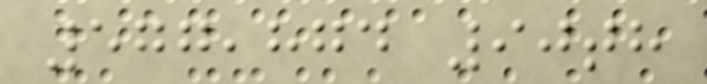577,874 90th
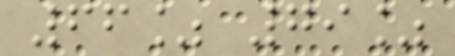66% 79%
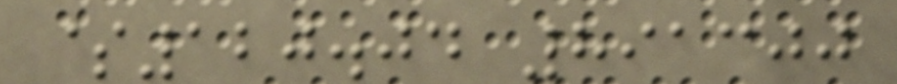$120.04 891300
